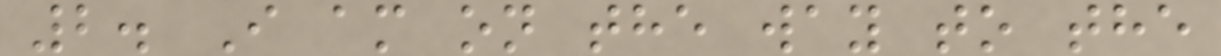2. I am on the way to the
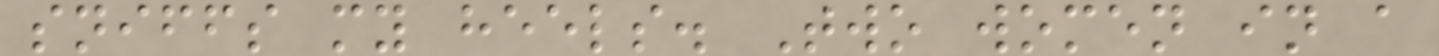sniffs my heels. Two women in a
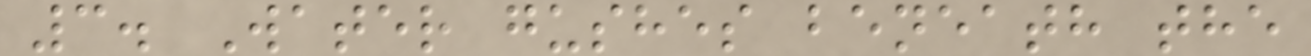3. Water gushes beneath the
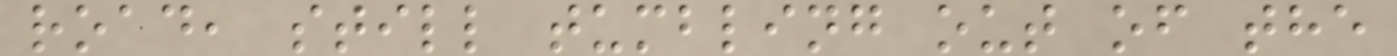road, still tumbling out of the
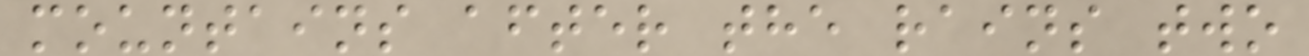mountains after the rains two
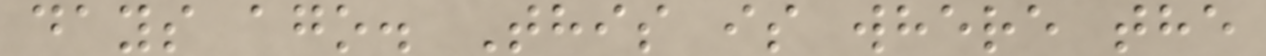days ago. This is where the
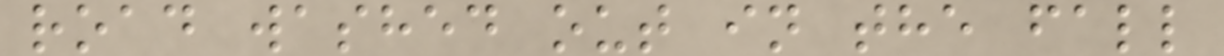road washed out in the fall
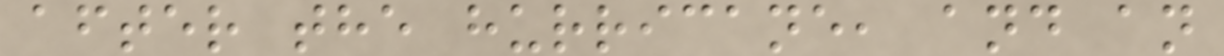after the hurricane, and an
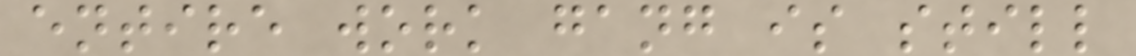entire work gang is still
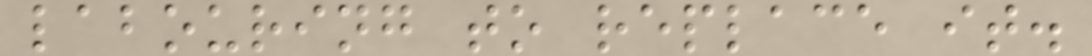labouring to replace it.
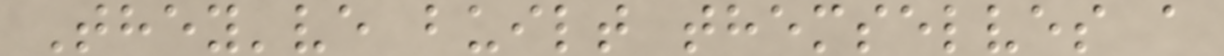They've built themselves a
